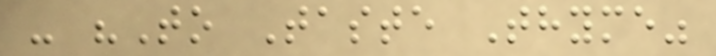- "To Taste Thyme"
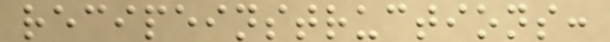recipeinstructions:
